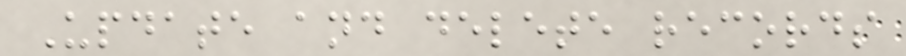Update and delete records
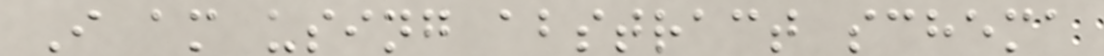I am using abstract schema
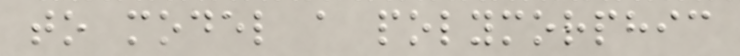to model a polymorphic
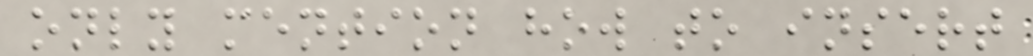only mention how to insert
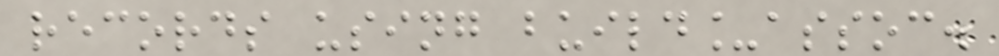records using build_assoc.
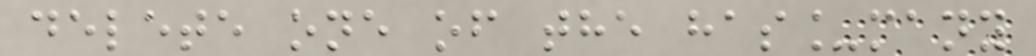delete one of the has_many
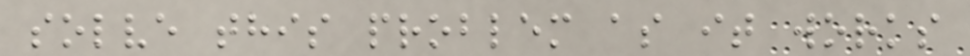solve this problem as it works
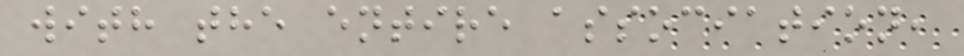with the entire association,
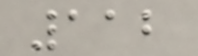112
